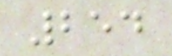254
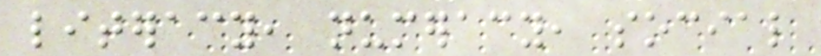literacy, numeracy, social
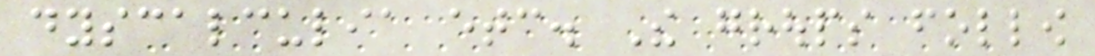dyscalculia etc. The groups follow
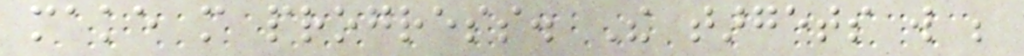make more progress. The targets will be
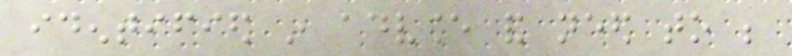identified in advance and need to be
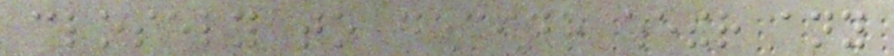closely to decide whether any
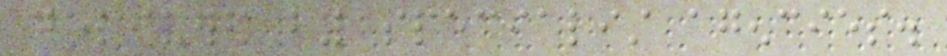delivered by specialist agencies.
